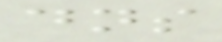dns
